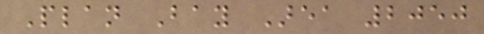Plan Bay Area 2050
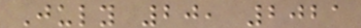July 20, 2021
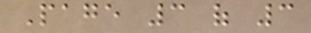Page 3 of 3
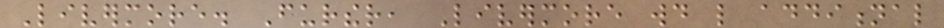Livermore. Further, Livermore would like additional
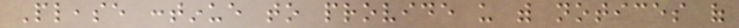Please continue to provide us with notices of
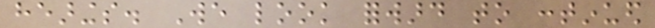hearings. We look forward to continued
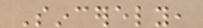Sincerely,
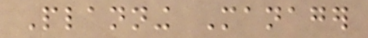Planning Manager
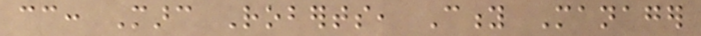cc: Marc Roberts, City Manager
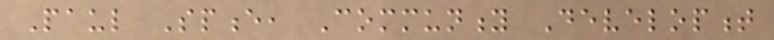Paul Spence, Community Development
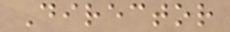Director
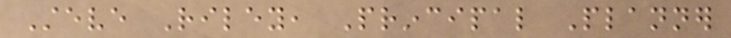Steve Riley, Principal Planner
